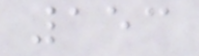153
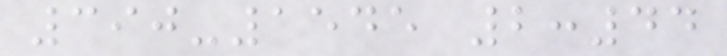390-1545 2:44
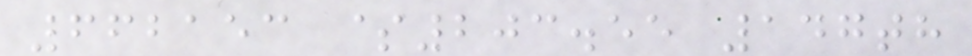662153 $203.55 147th
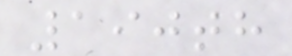190th
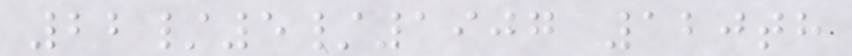22/5/1907 120th
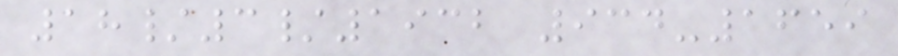18/3/1932 934-1659
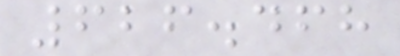626.468
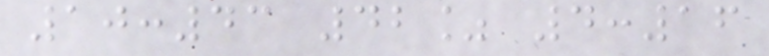10:43 42% 4:16
